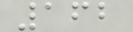162
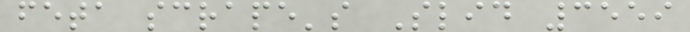feta scrape's Slid 3559
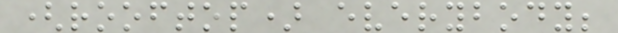(rooftop) everybody;
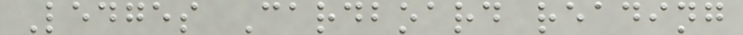Ledges Cardboard reading
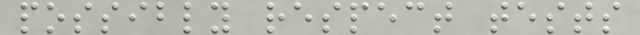possibly respect tests
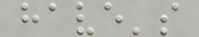have's
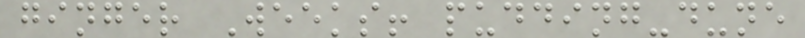ginger Weeks! pudding-dune
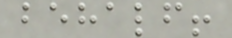behalf!
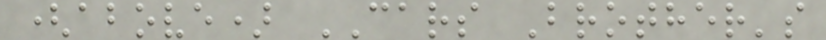(above) CARS Brother's
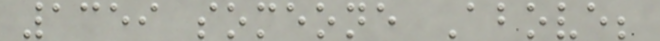1359 someone Above;
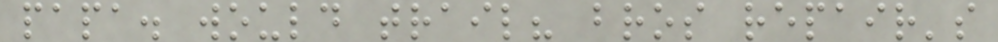papa. would trail? bros repair's
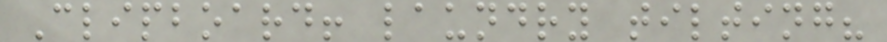Clipboard! laundry tilting?
